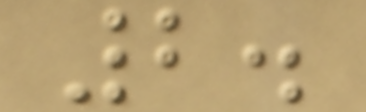2.
